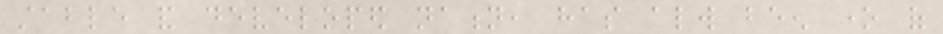stable and developed nation, has always been one of
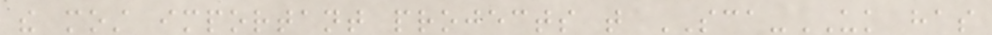the most important projects that SCA-UK has
